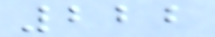222
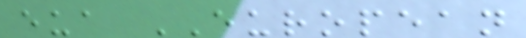eua EUROPEAN
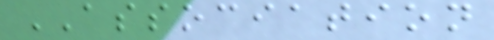ASSOCIATION
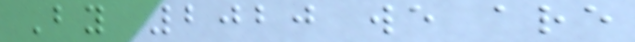By 2020 we are
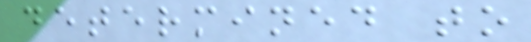determined to
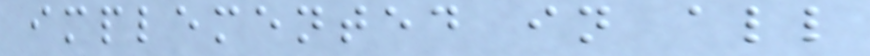implemented in all
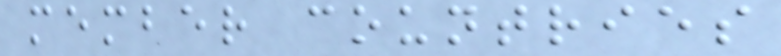member countries
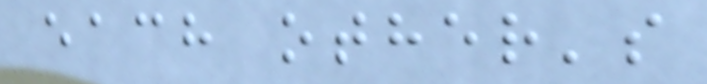each other's
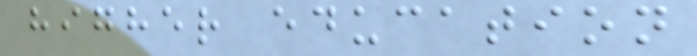higher education
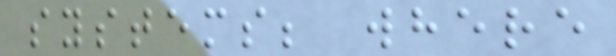systems; where
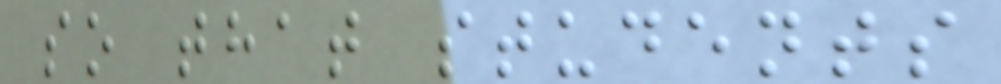so that students
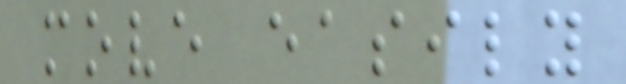move easily
